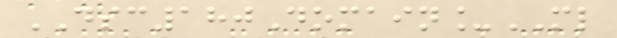DSC180Domain_ML
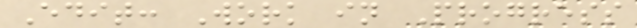Edit: Work in Progress
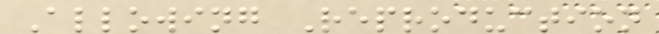Allowing Reproduction
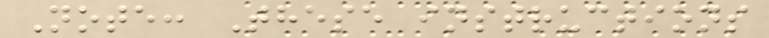Note: These instructions
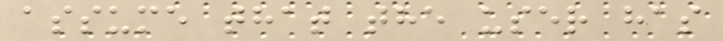assume that the user has
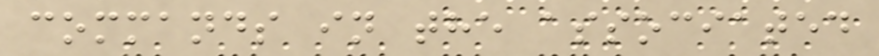commands in the associated
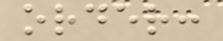order:
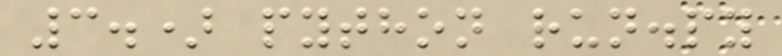3.) python run.py
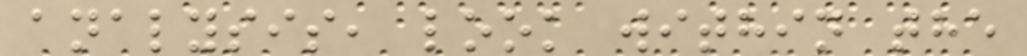analysis, look within the
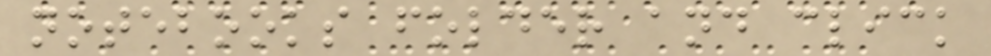notebooks folder and click
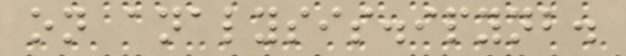on analysis.ipynb.
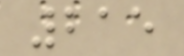215
